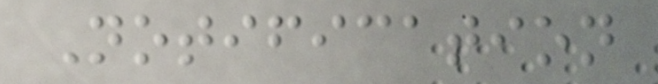Notification
